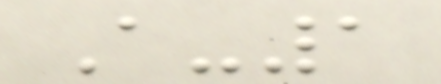A-1
